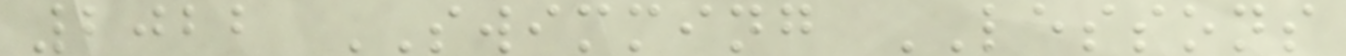2022 SWIMMING LESSONS
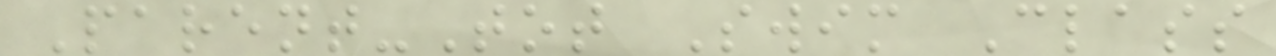Parent-Tot Swim Class
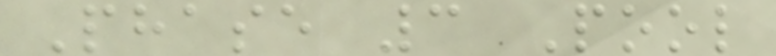Phase 3 Pool
